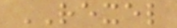REXEL
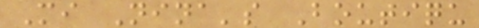Mi Nina's Boutiqu
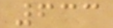633
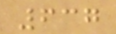637
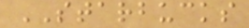STARBUCKS
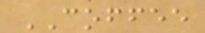COFFEE
